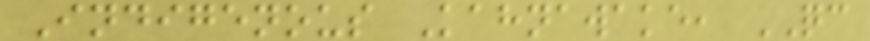Indigenous Kahnawake, QC
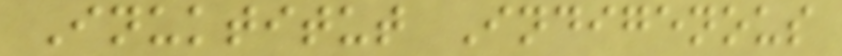Inuktitut Indigenous
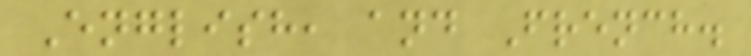English, and French.
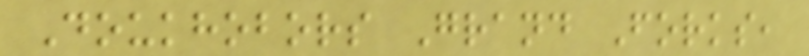Doukhobors Grand Forks,
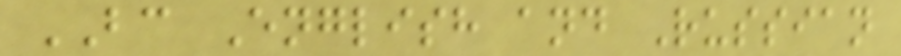BC English and Russian
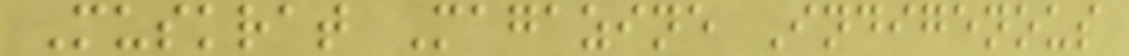Muskrat Magazine Indigenous
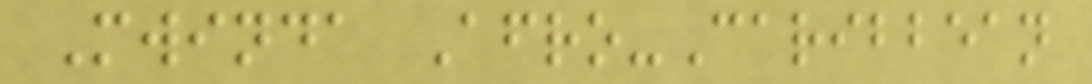Mwinda Afro-Caribbean
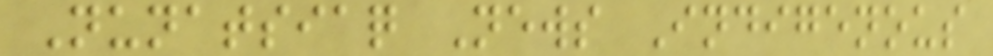Nunatsiaq News Indigenous
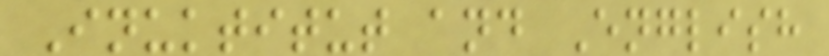Inuktitut and English
